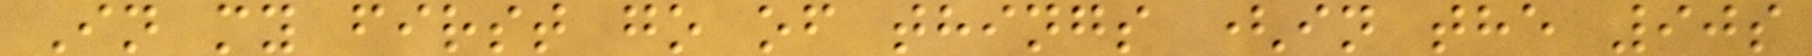In my first go of things (in the 90s
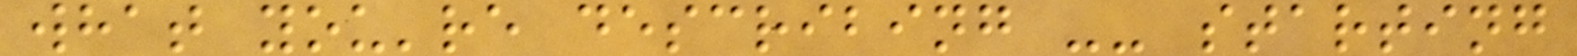what you're describing -- starting
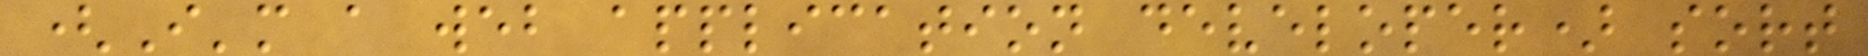(I'm a web application developer) sort
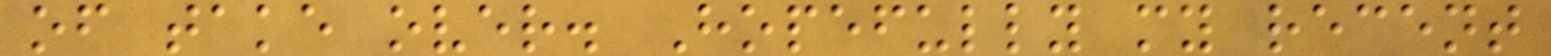of take over. Hopefully my recent
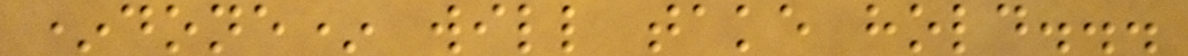*done* will take hold...
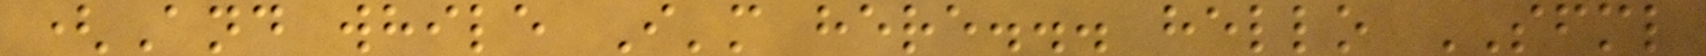(And while I'm here... hello SFML
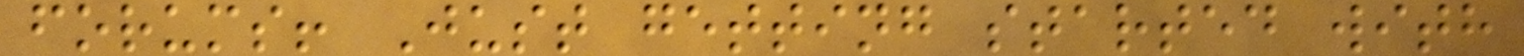forums! Just getting started with
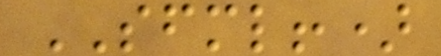SFML!)
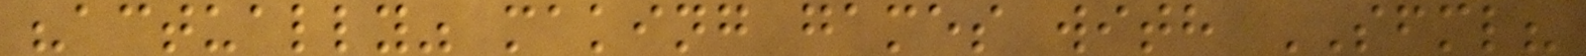"actually" making games with SFML?
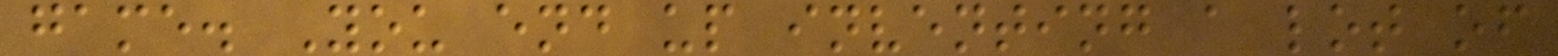game. You end up inventing a lot of
